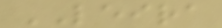LEIRA
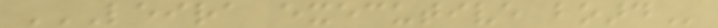LEIRA EXECUTIVE BOARD
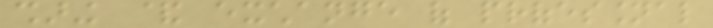sharing & exchange of professional
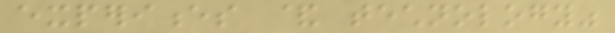experiences & technology"
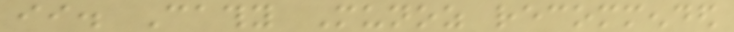ii. Cathy Munoz recommended
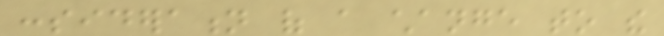consideration of a change to the
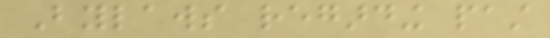Bylaws regarding past
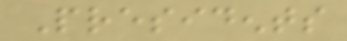Presidents
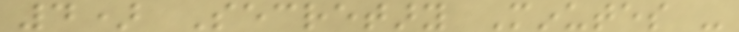4) Secretary Minutes -
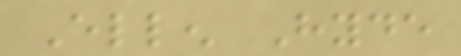Ellen Hyde
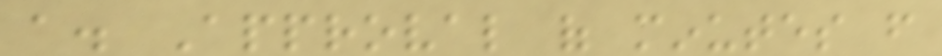a. Approval of minutes from
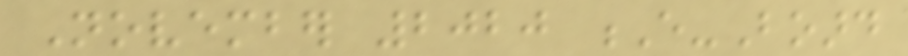November 2020 E-Board
